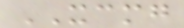XCMG
